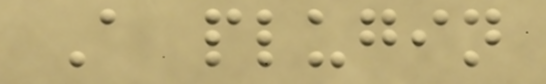A plugin
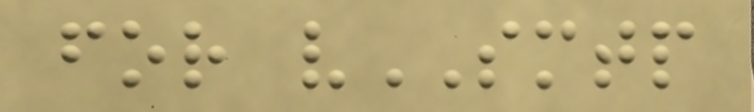for vSMTP
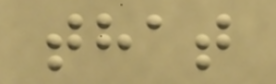that
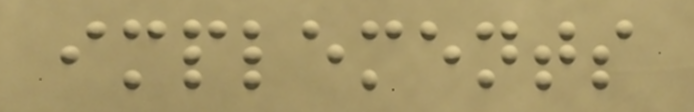implements
